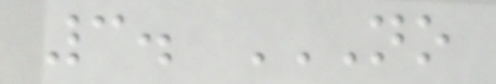3. NO
